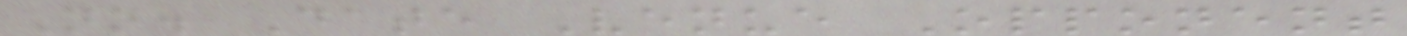No. Date Venue Opponent
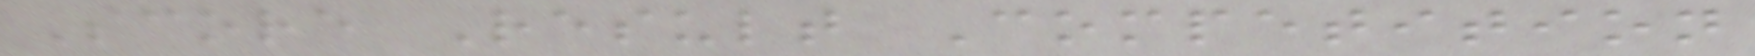Score Result Competition
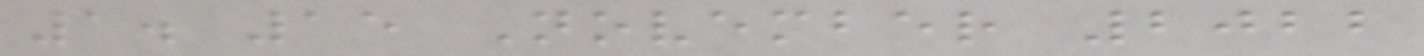1. 15 November 2022
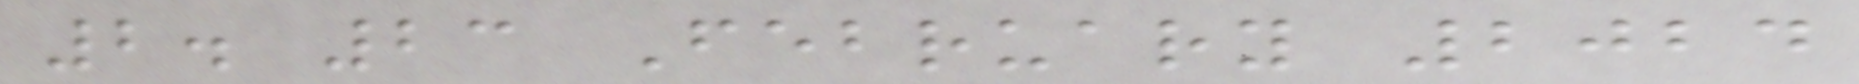2. 23 February 2024
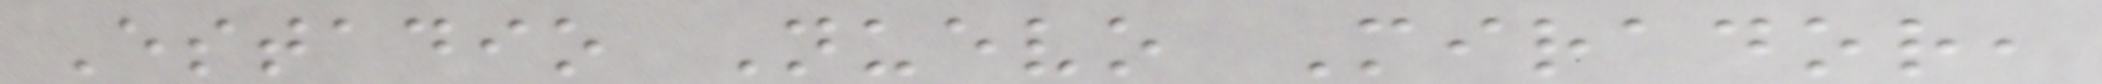Estadio Nuevo Mirador,
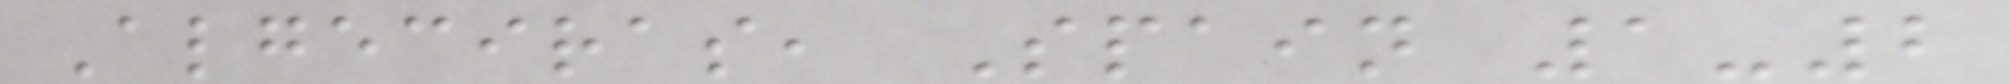Algeciras, Spain 1-2
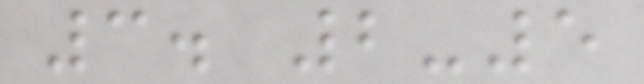3. 2-5
